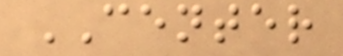CENTER
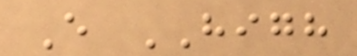E HIGH
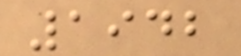1942
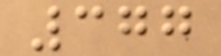377
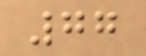77
